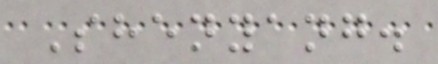Shenyang.
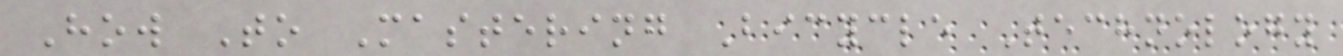How To Mastering Bicycle Technology
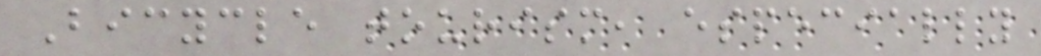Bicycle tourism, especially
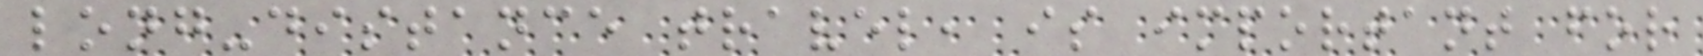long-distance travel, is important for
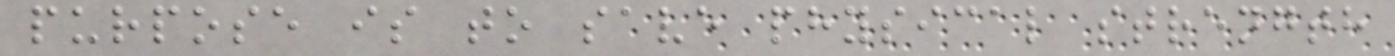purpose is to save physical strength
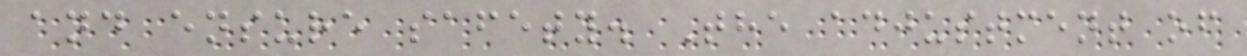and ensure safety. The adjustment of
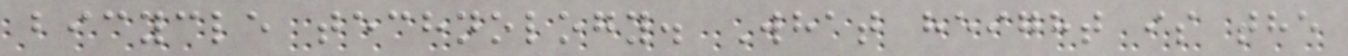bicycle technology. What height is the
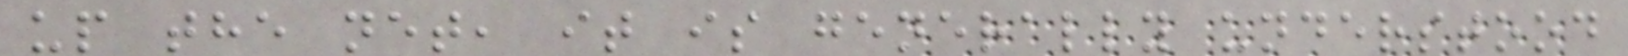up the net, it is generally understood
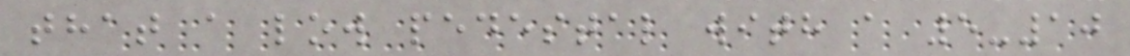that a low pedestal with a 5-10
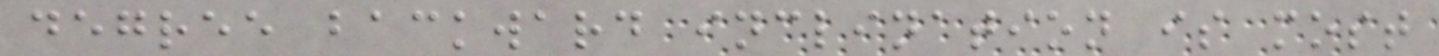degree backward inclination is most
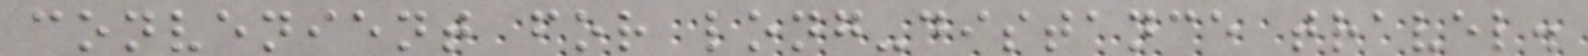convenient for long-distance travel.
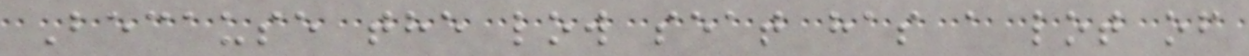Because the low seat has a lot of
